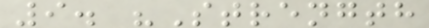9. "Strength
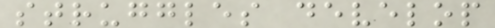struggles develop
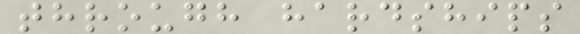through hardships
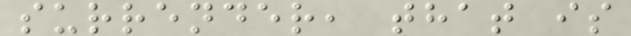surrender, that is
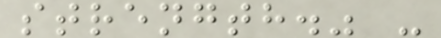strength." -
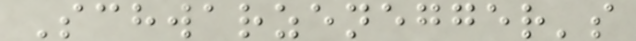Schwarzenegger's
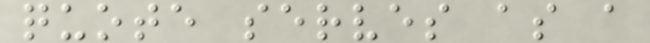quote serves as a
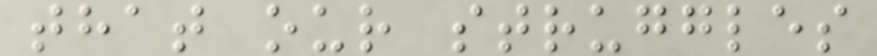that our struggles
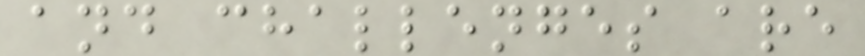and challenges are
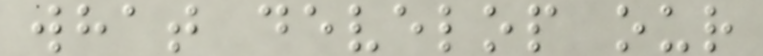what develop our
